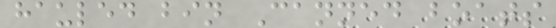hauled bin Canned boats
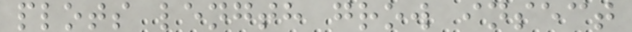plots length grow insect
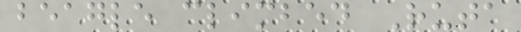beagle climbed Ruta
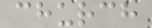church
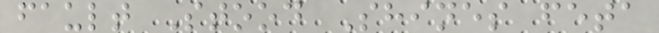fault Stood Shines feta
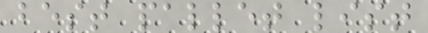best pallet list
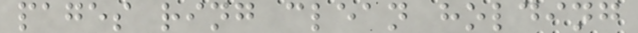pages ring clean holding
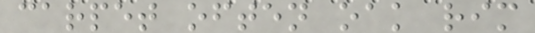carpet often oak rim
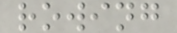rowing
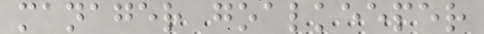manager goalkeeper
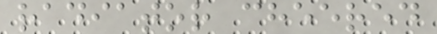radiator cheered
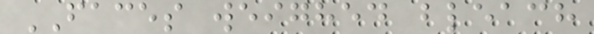FACES weighed bleach
